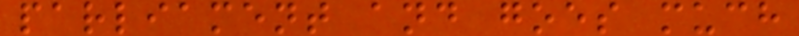parliament and goes much
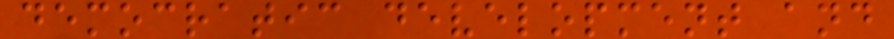democratic development and
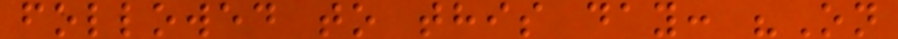followed to this day: "On
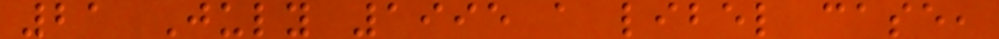21 July 1995 a libel case,
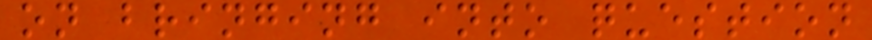on bringing into question
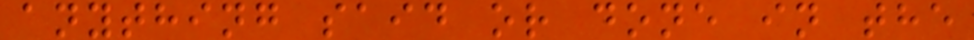anything said or done in the
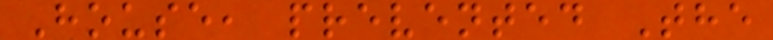House, prevented The
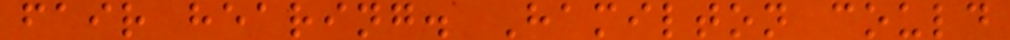fair hearing. Hamilton could
